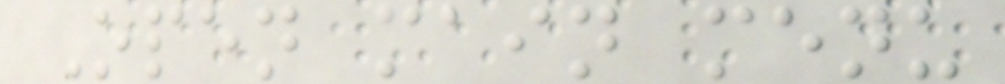Open main menu
